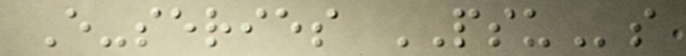E-series PSUs
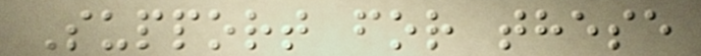Support for these
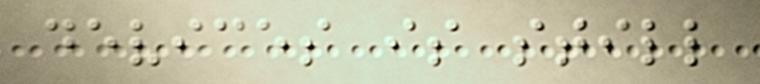devices is still
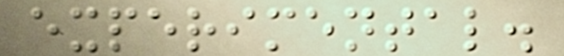experimental.
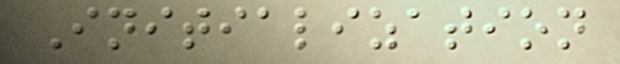Initialization
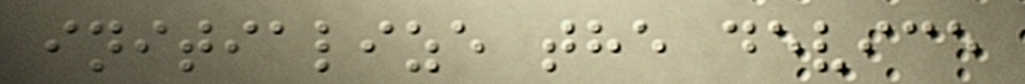initialize the device
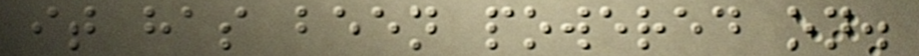it has been powered on.
